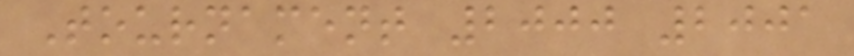Tournament 2000 2001
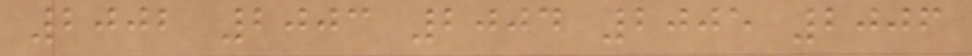2002 2003 2004 2005 2006
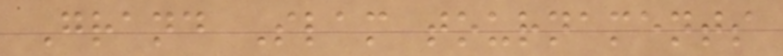Grand Slam tournaments
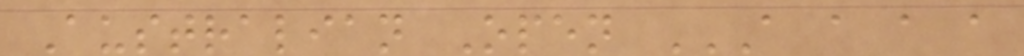Australian Open A A A A
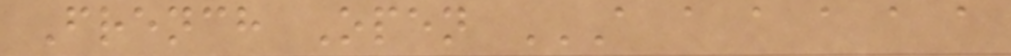French Open A A A A A A
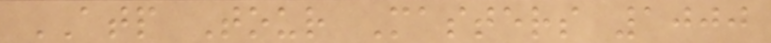ATP Tour Masters 1000
